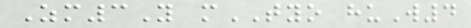Zm3Y mTYO huW4
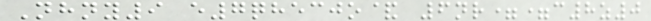Nhny9 e7qhecjo& 6nr==c8z0
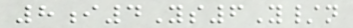8i4Ys6Y/n
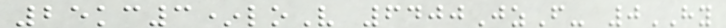25kc3*loV 6400JzF- 0HY
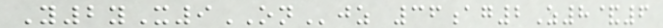Y2yX9ONjz 36ag2Z8&6
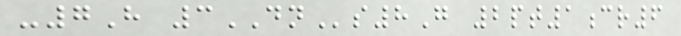-7H 3DNs8G 2pt1cr6
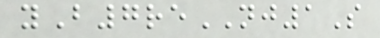yB7reNJ1S
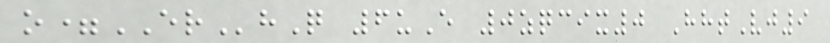o=ERhQ 6uE 0zqcix0 HhtVj9
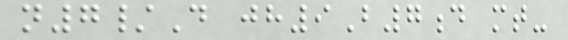n7/D jh9B7d mt-
